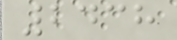2438
